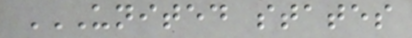UNITED STATES
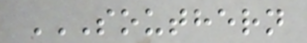SOUTHERN
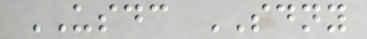USDC SDNY
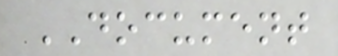DOCUMENT
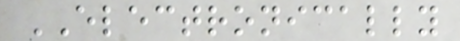ELECTRONICALLY
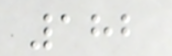182
